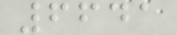6641
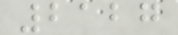2127
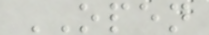OPEN
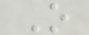O
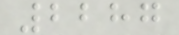2287
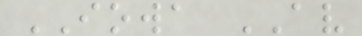IOWA AV
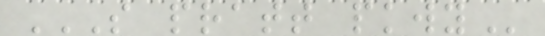S PRATT PKWY
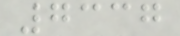7337
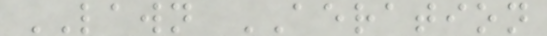LAWN AERATION
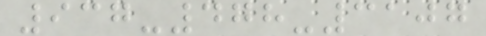937-478-3107
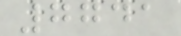7741
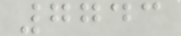7743
